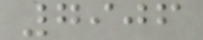7906
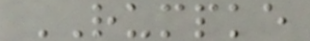RUMPKE
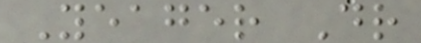Yeager Dr
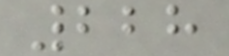228
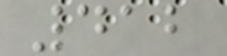412
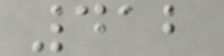412
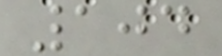104
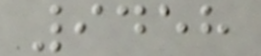9458
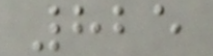825
